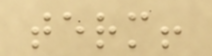term!
